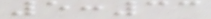5:33
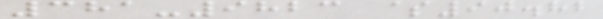381-9823 $90.82
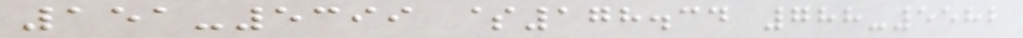151-5399 $178.34 788-5582
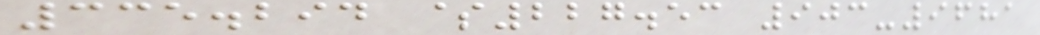335.294 $227.53 903-9681
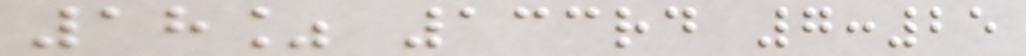18% 133rd 7:25
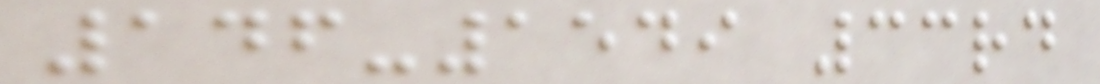146-1549 33rd
